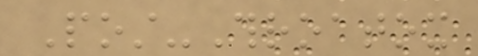Post-Throatox
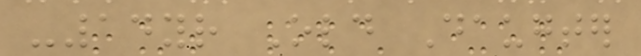-14yr Old Daugter
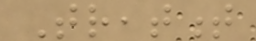Treatment
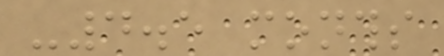-4.5 months
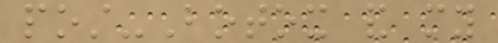post-Botox and my
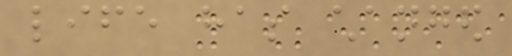life has changed
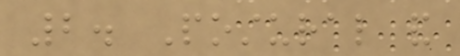2. Postural and
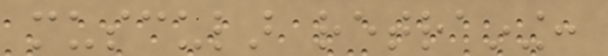muscular retraining:
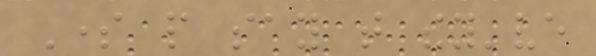Some people say that they've
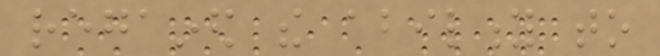regained the ability to
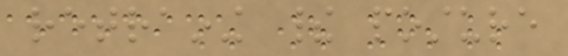retraining their posture
